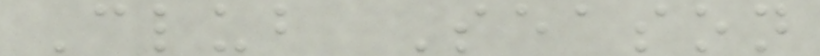Club Season
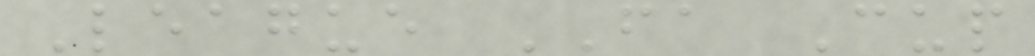League FA Cup
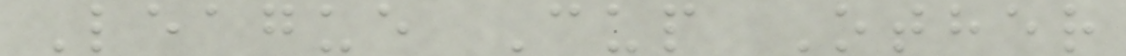League Cup Other
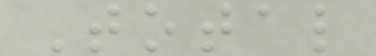Total
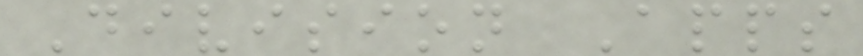Division Apps
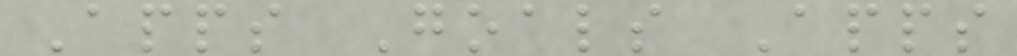Apps Goals Apps
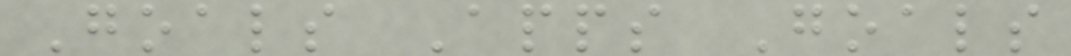Goals Apps Goals
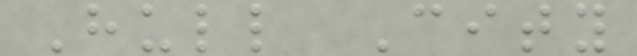Hull City
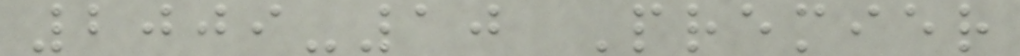2009-10 Premier
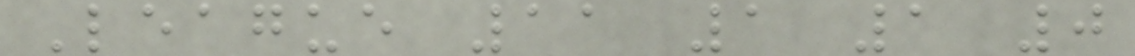League 11 1 1 0
